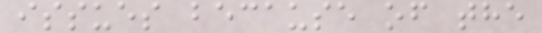issues because of the
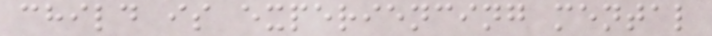child is experiencing mental
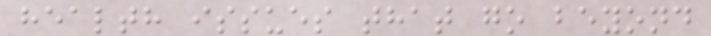health issues that go beyond
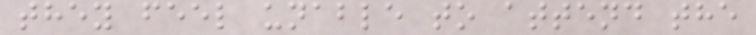they feel unable to attend the
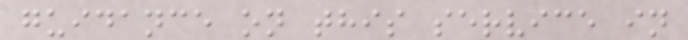guidance on this service in
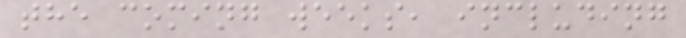the coming weeks, including
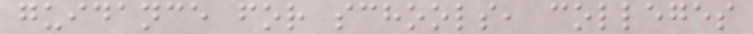guidance for schools, colleges
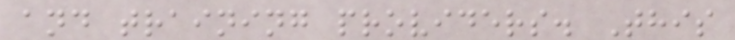and training providers. This
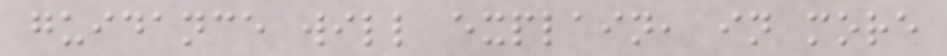guidance will explain, in more
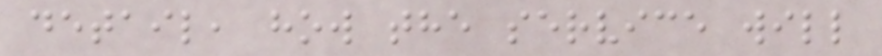detail, how the service will
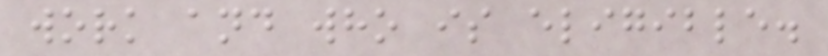work and who is eligible.
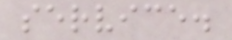service.
